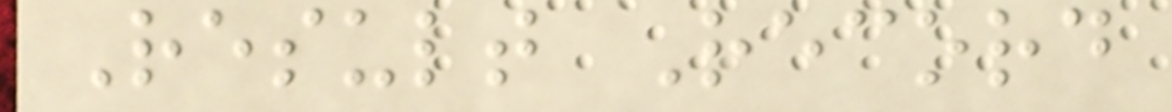Result Record
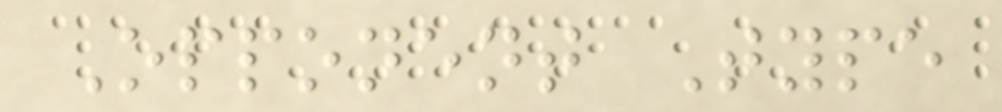Opponent Type
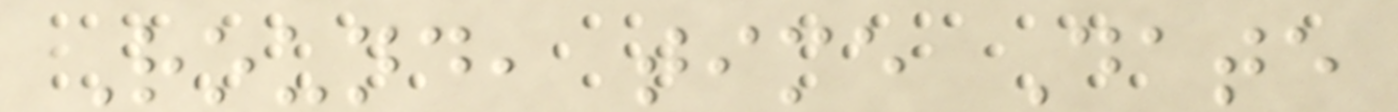Round, time Date
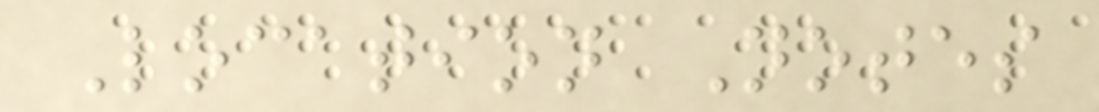Location Notes
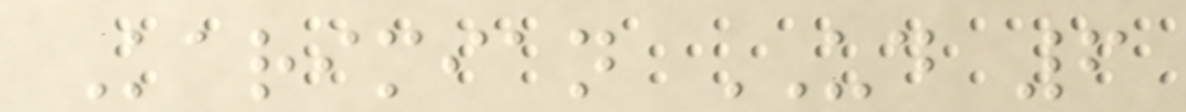Karimian UD 6
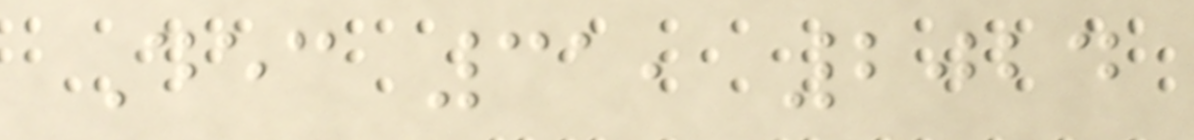Dec 31, 2024
